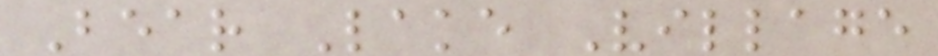Bear Lake Village
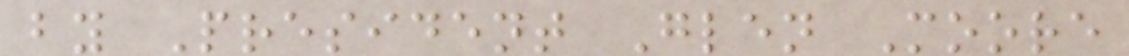by President Glen Moore
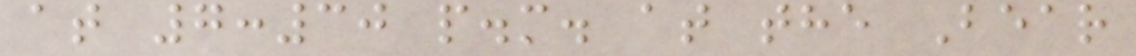at 7:30 p.m. at the Bear
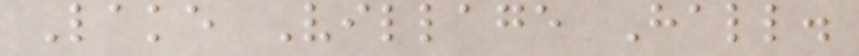Lake Village Hall.
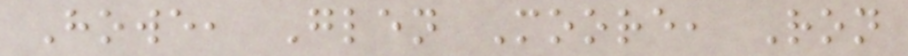Howe, Glen Moore, Ron
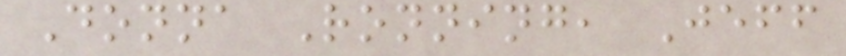Donna Ronning, Jeff
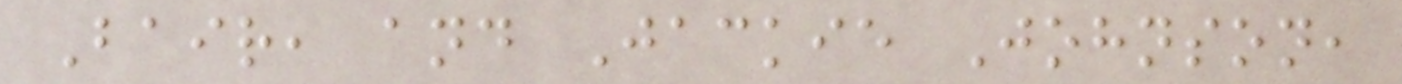Bair, and Jackie Johnson,
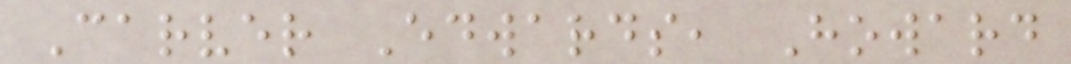Carver Edwards, Howard
